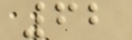62
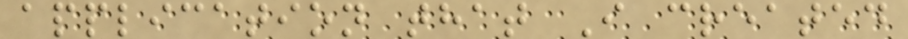application that I created
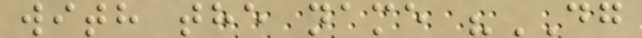with the name "DG
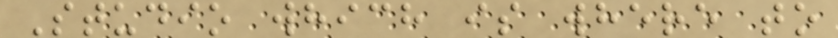Studio which is where to
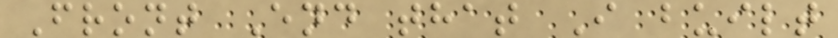Front End that I built
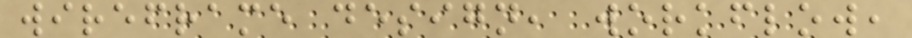wireframe design, workflow,
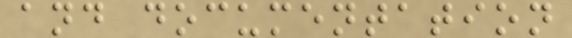and documentation
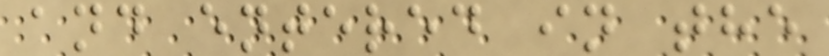and entered in the
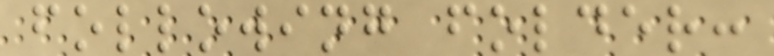following folder:
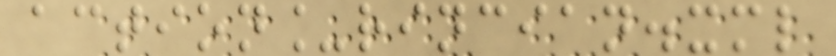action_rincian.xml
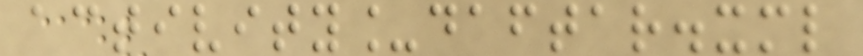activity_daftar.xml
